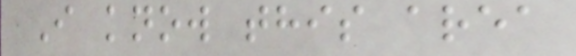I know this area
